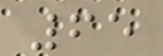65
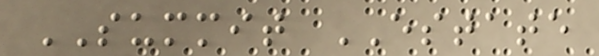SUMMIT ESTATE
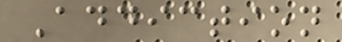Addiction
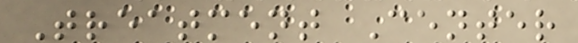Treatment Center
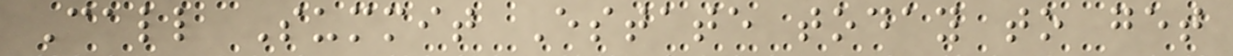Call Summit Estate today to get
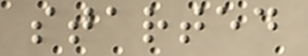started
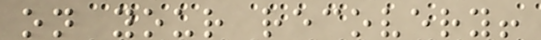on your recovery!
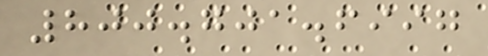800.701.6997
